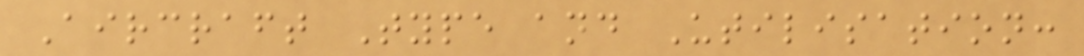Aircraft Type and Utilisation:
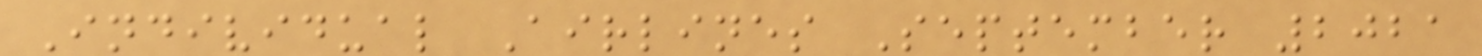Individual Airlines September 2021
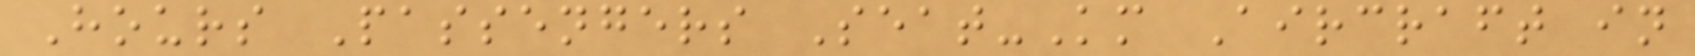Hours Passengers Seat-Km Aircraft in
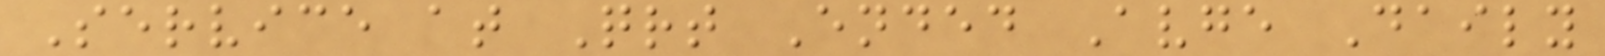Service at Qrt Ended Avge Daily
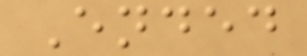Ended
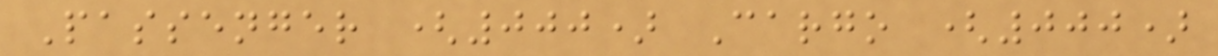Passenger (000) Cargo (000)
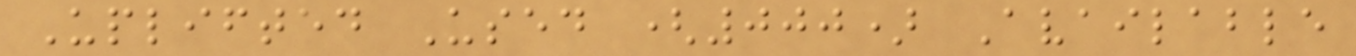Uplifted Used (000) Available
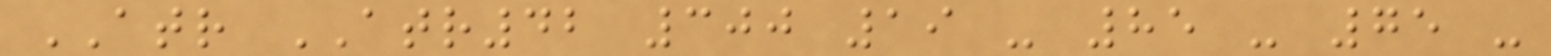ATR ATR42 300 19 - 85 - 75 -
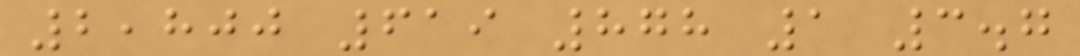2,800 619 878 1 3.7
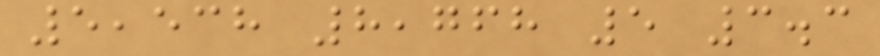5,538 8,768 5 3.3
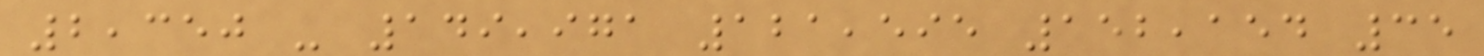2,350 - 149,971 121,595 152,154 35
